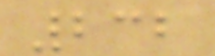232
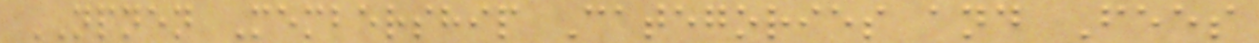NPNEN Membership Categories and Fees
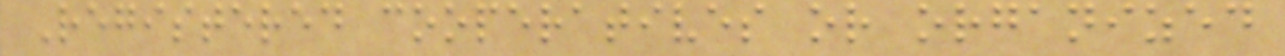Registered cooperatives or organized
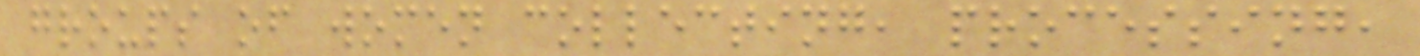groups of women collecting, processing,
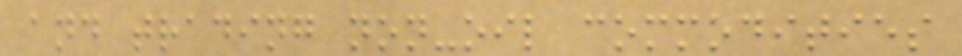and trading non-oil commodities
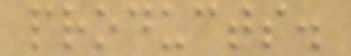products.
